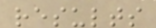results
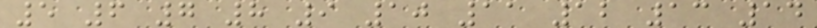5 6 7 8 9 10 11 12 13 14
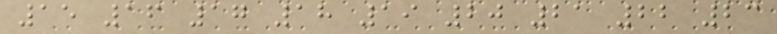15 16 17 18 19 20 21 22 23
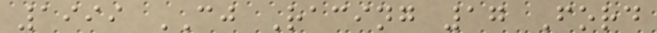1999 CJ Racing 17 Ford
